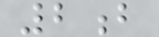2b
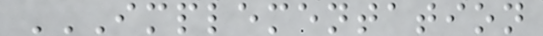IMPLEMENTATION
